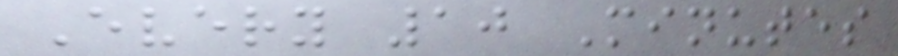Every 10 Minutes
